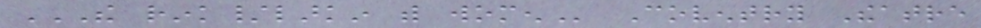THE RINK/LARKIN WITH WOMEN Coventry Theatre
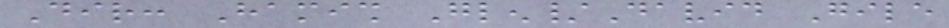Dir: Hamish Glen/David Gile
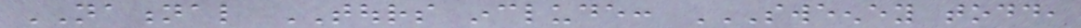NATIONAL TOURS include: SWEENEY TODD,
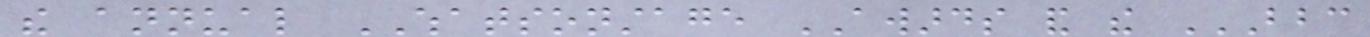the annual WHATSONSTAGE AWARDS and the BBC
